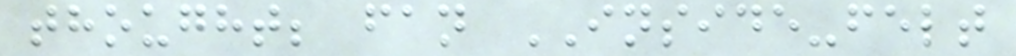thought; fan INSIDE-felt
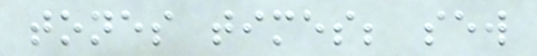tones times; sew
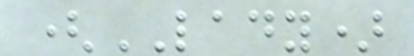(LADY)
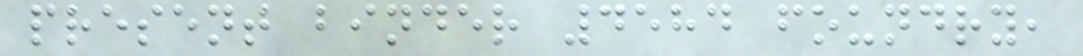present binder 4584 foundry,
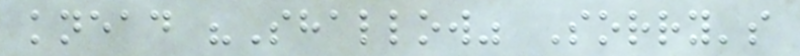knead "Shallow" Sorry's
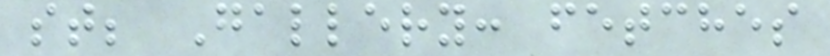st; Gallery: fetches
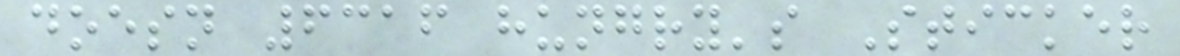doesn 6316 hungry's Sticker
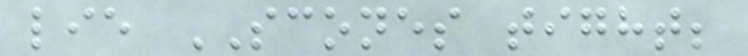lie SCONES tight;
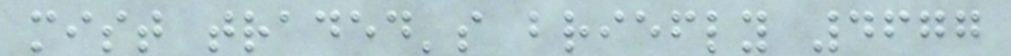mist traded's briefly 4677
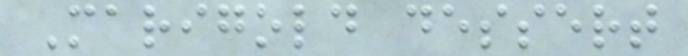Marigold dessert
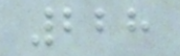228
